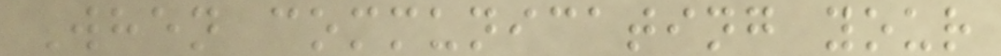When communicating your
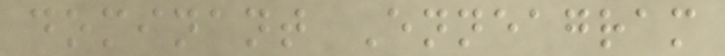dominant Enneagram
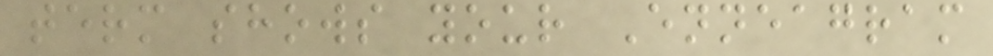term shows your Enneagram
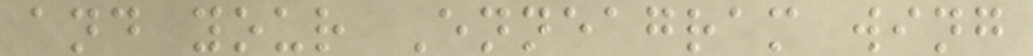and your Enneagram wing
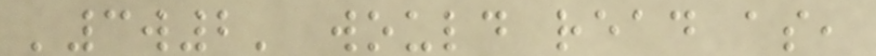'3w2' would read as,
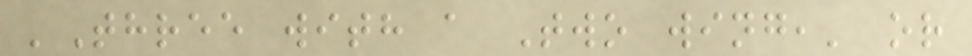'Three with a Two wing,' or
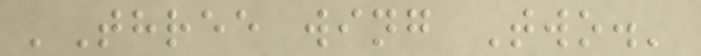'Three wing Two.'
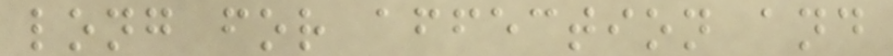long for affection and
